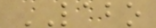LABO
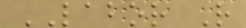LABOR R
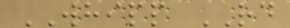WHIPP RD
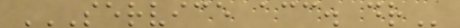SERVICE ACC. DR
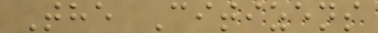The Citizens
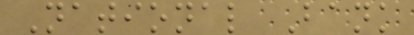National Bank
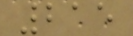215
